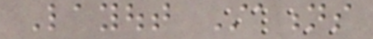Layout Stations
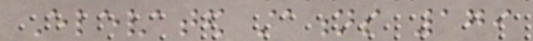Elevated stations 179
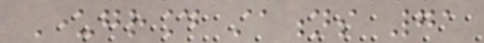Underground stations 71
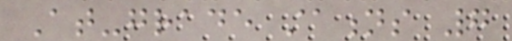At-grade stations 7
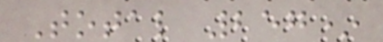Total 257*
